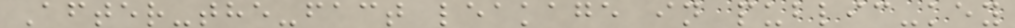After-the-fact leakage in public-key
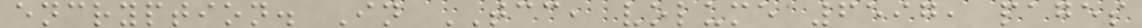encryption. In TCC, volume 6597, pages
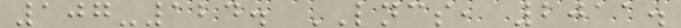107-124. LNCS, 2011.
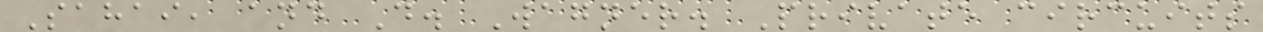Sahai, and D. Wagner. Private circuits
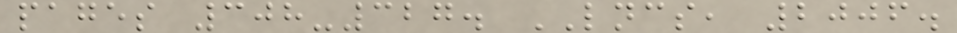pages 308-327. LNCS, 2006.
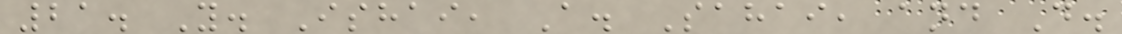21. Y. Ishai, A. Sahai, and D.
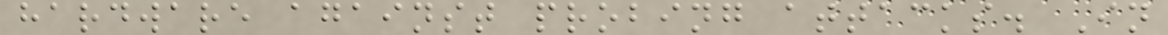hardware against probing attacks. In
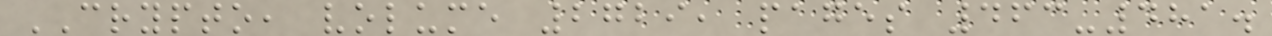CRYPTO, volume 2729, pages 463-481.
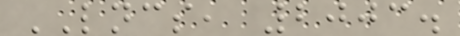LNCS, 2003.
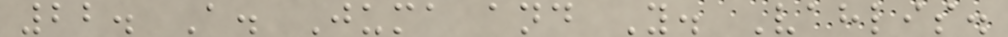22. A. Juma and Y. Vahlis.
